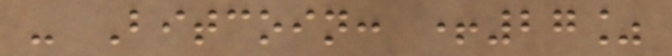- Bitcoin: +27%
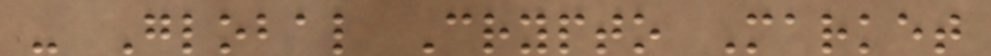- Global Crypto Market
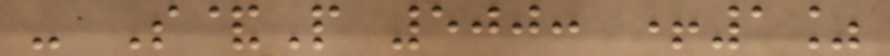- S&P 500: +1%
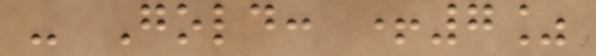- Gold: +7%
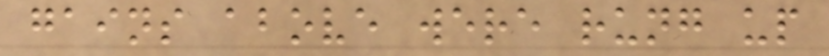gains above were rung up
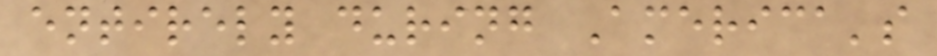entirely during America's
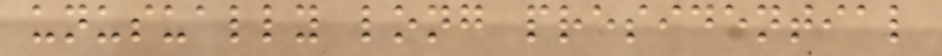unusually long presidential
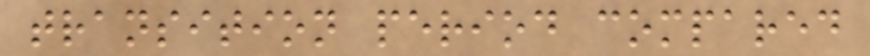transition period compared
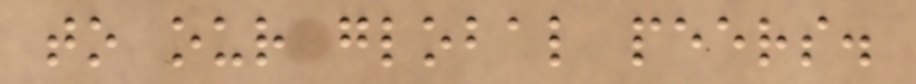to our global peers.
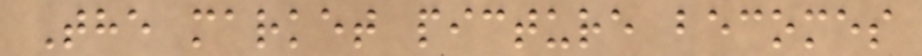The market picture becomes
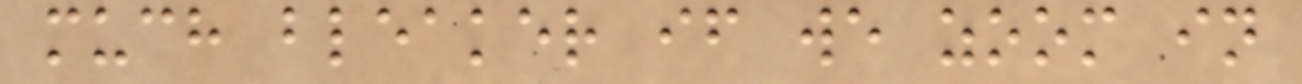much bleaker if we zoom in
